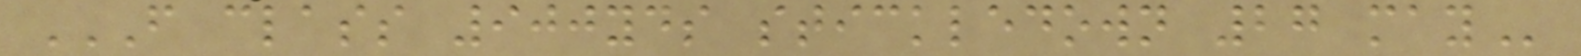F CLASS 900YDS STICKLEDOWN 27 MAY
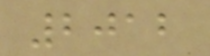2012
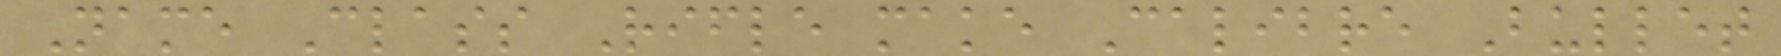Name Class Rifle make Calibre Bullet
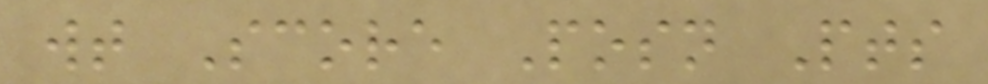wt Score Posn Pts
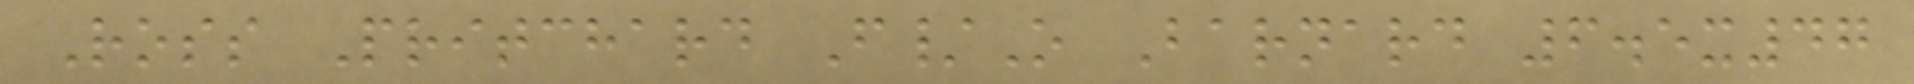Ross Pritchard F/O Barnard 6.5x47
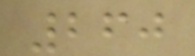260
